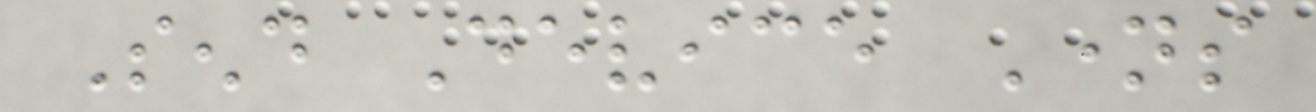Send Device Names
